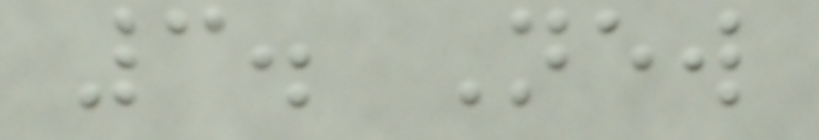3. New
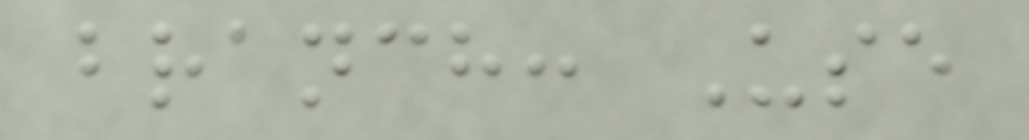branch: Use
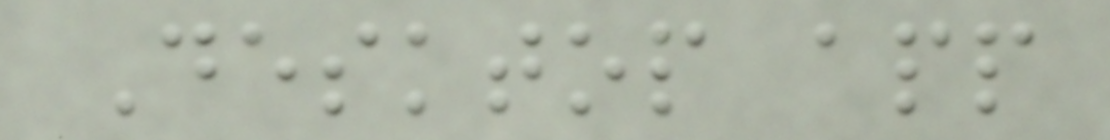Desktop app
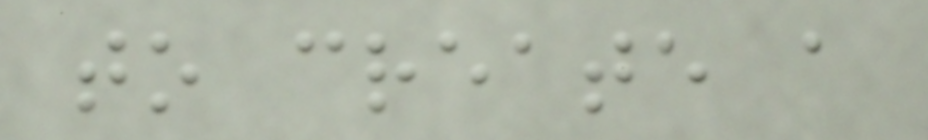to create a
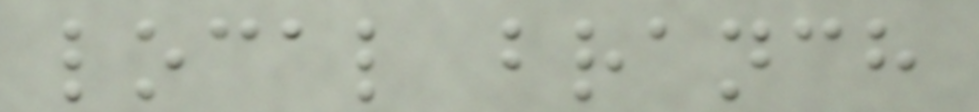local branch
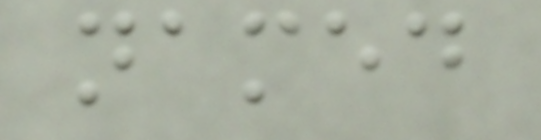named
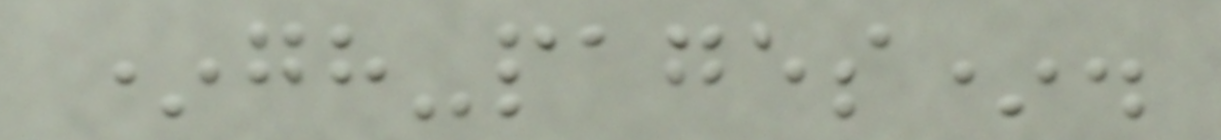*gh-pages*.
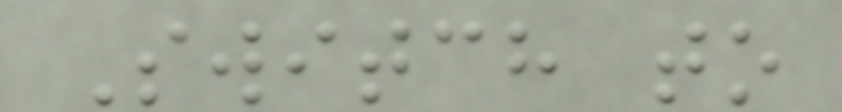Switch to
